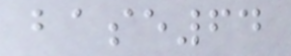base64
